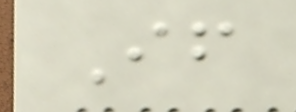If
